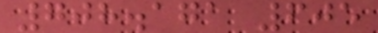708.171 605
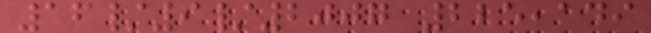16/9/2007 225,149
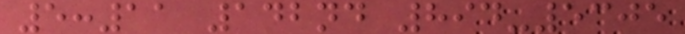5:11 142nd 894-5305
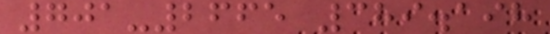701-2665 389.198
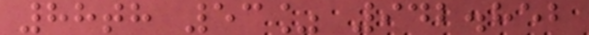88th 53% 942.852
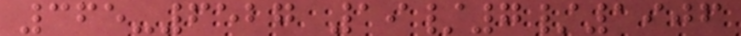365-6527 19/7/1906
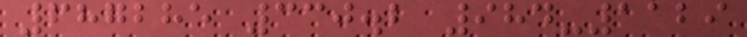687285 330.2 984-1129
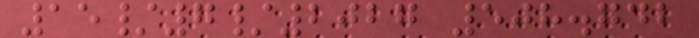15/7/2027 508.742
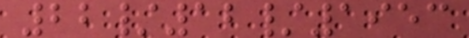22/12/1953
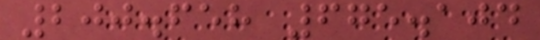200.658 675.104
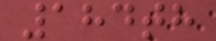184th
